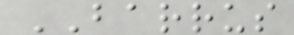BARRUS
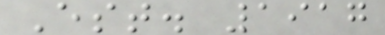Est. 1917
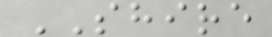SHIRE
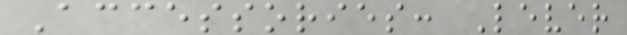Accessories: Lever
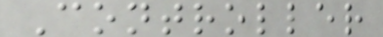Controller
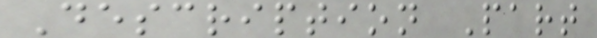Description Part
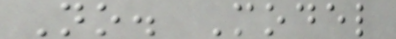No. Model
